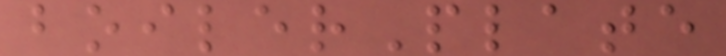boilerPlate
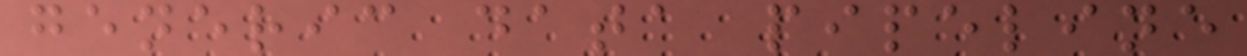generic data pipeline
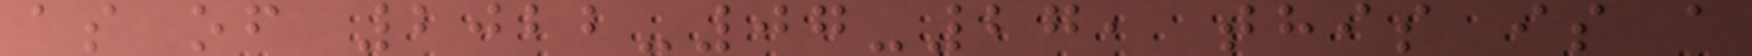as of 2022-07-27, this is a
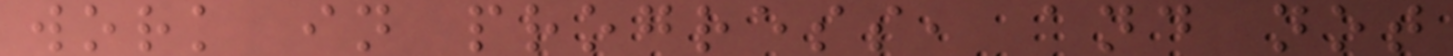work in progress, and not
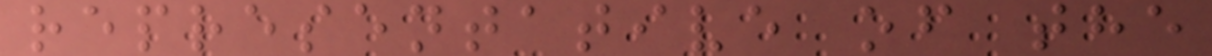representative of the
